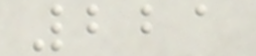221
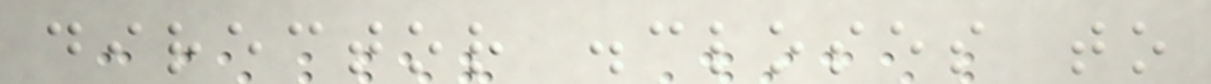director discloses to
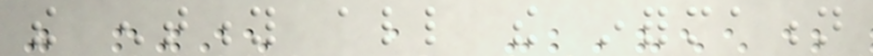the entity all the information
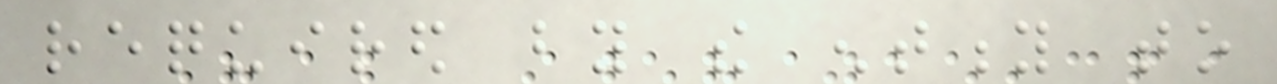required by the entity to
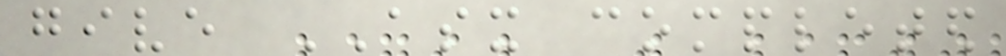give ASX completed
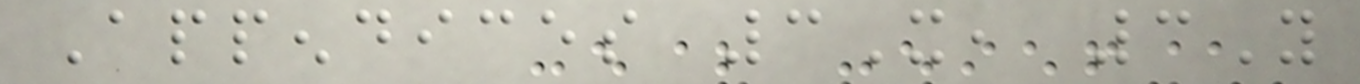Appendices 3X, 3Y
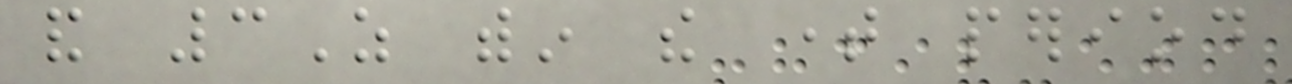and 3Z within the time period
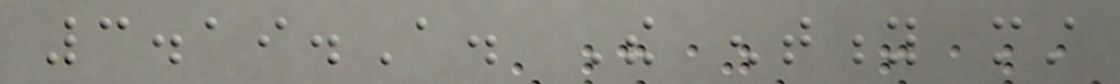3.19.A. The entity must
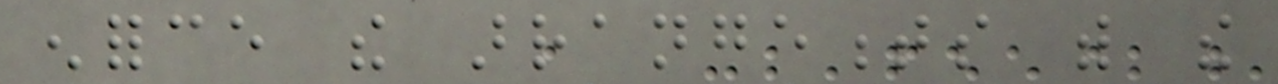enforce the arrangements with the
